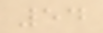54
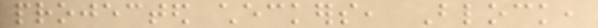projected checkers, Block,
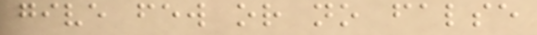give few or no false
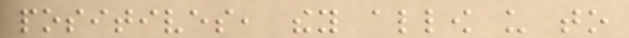positives, they allow us to
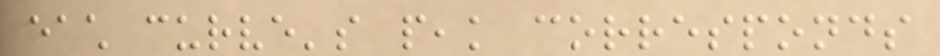each curve's peak corresponds
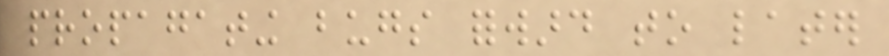propagating bugs forward to later
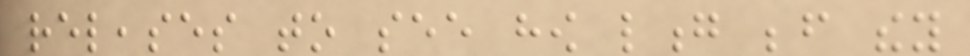releases to see how long before they
